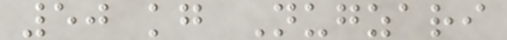50 kg Nugzari
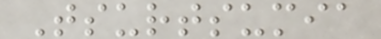Tsurtsumia
